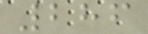286
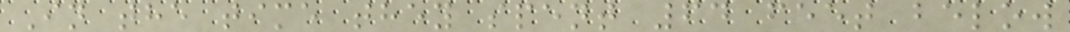In the time they spent 64 feet below
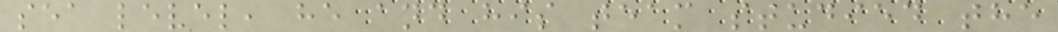sea level, he and his team studied the
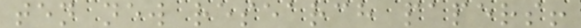ten new research papers!
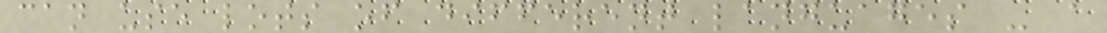can use lots of different languages - a
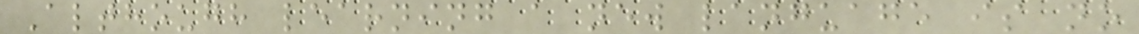Although learning a new language is no
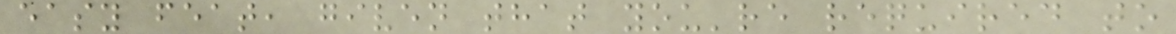easy feat, given that you're required to
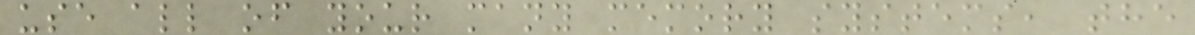use all of your many memory systems, the
